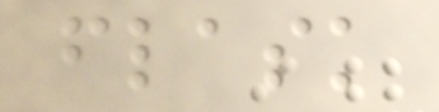flask
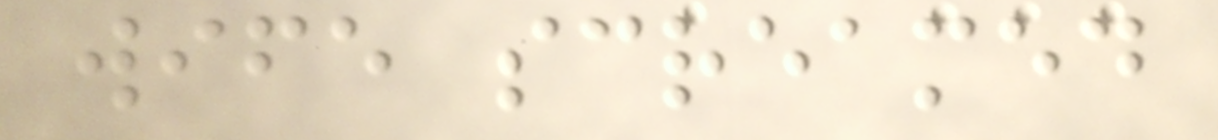wife screamed
